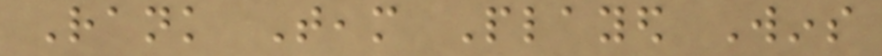Rank Team Played Wins
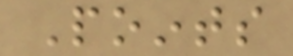Points
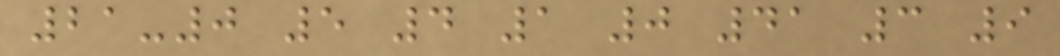21-0 5 4 1 0 41 3 9
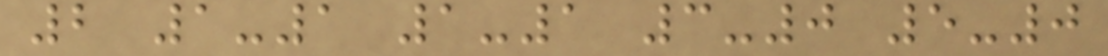2 1-1 1-1 3-0 5-0
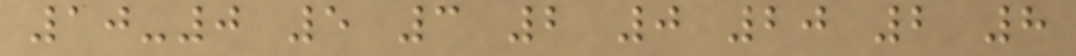10-0 5 3 2 0 20 2 8
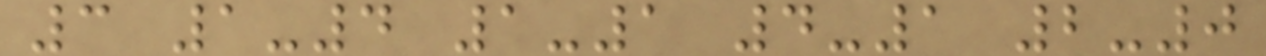3 1-4 1-1 4-1 2-0
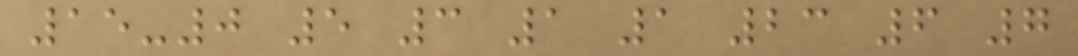15-0 5 3 1 1 23 6 7
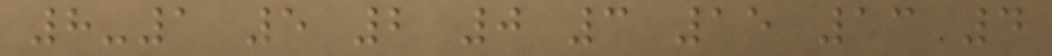8-1 5 2 0 3 15 13 4
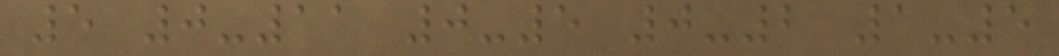5 0-11 0-5 0-2 1-5
